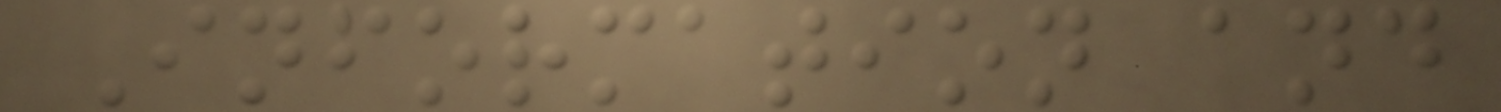Information and
